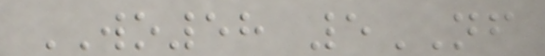WO58 5NF
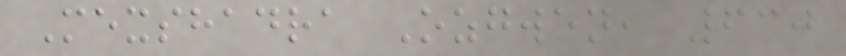Mexshadra Ozgwen, 630
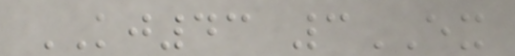KJ43 3EX
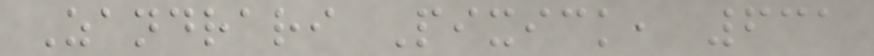Zandrari Pixick, 631
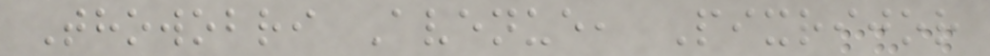Thowobri Avenue, Pixrijor
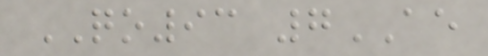QO93 7AE
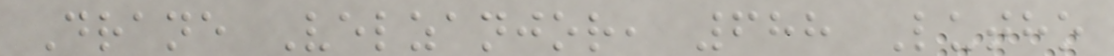Drane Velzanjor, 688 Lutho
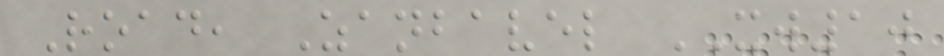Road, Zanbavel XW10
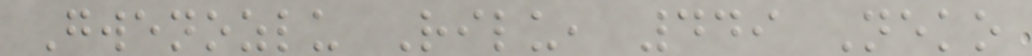Gwenozlu Rilu, 449 Neko
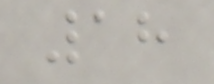18
